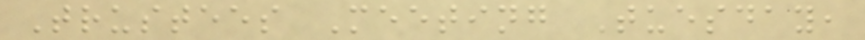Trustees Meeting Tuesday,
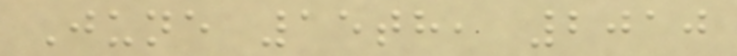June 15th, 2010
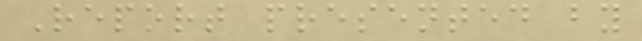Report presented by
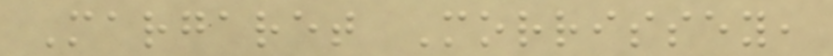Margaret Morrissey,
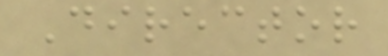Director
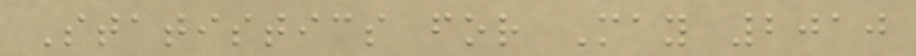Statistics for May 2010
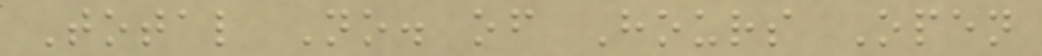Total No. of Hours Open
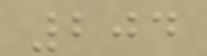204
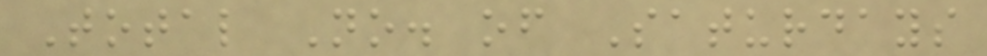Total No. of Saturdays
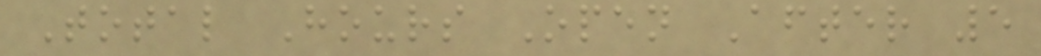Total Hours Open After 5
